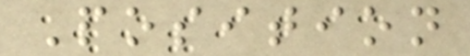Position
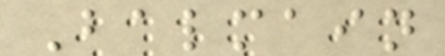Balmain
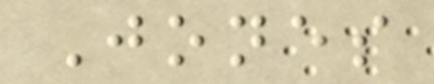Jones
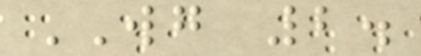WG 2.
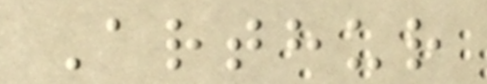Arthur
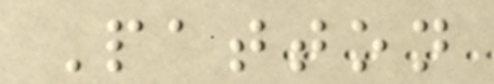Patton
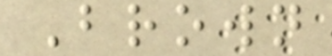Brown
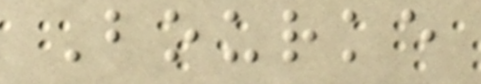Bourke
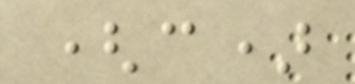(c)
